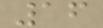16
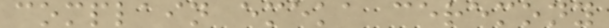complain emeka ceremony
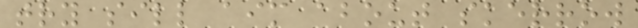try sill aim about skerrow
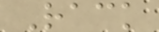Rack
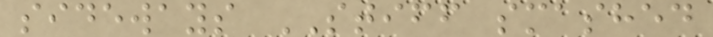sideways STIFF smashed
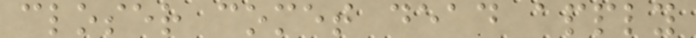closer comet dead apply
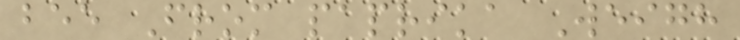bee From paprika Weigh
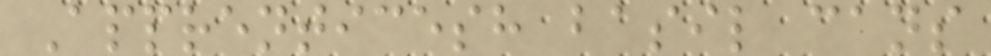Apprenticesh basil cans
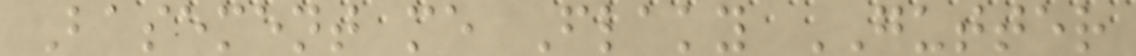Basement me Flaky GUTTER
